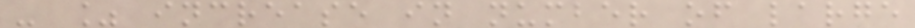- % increase in number of large
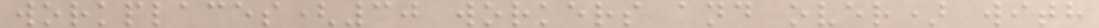workplaces(30 workers and over) with
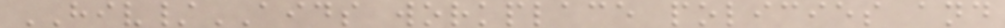HIV/AIDS workplace policies and
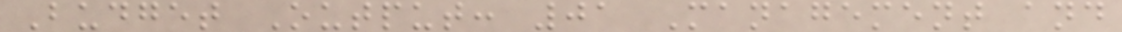Budget Output: 01 Management and
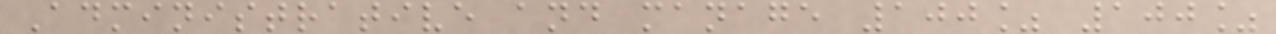Administrative and manage 100% 100%
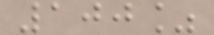100%
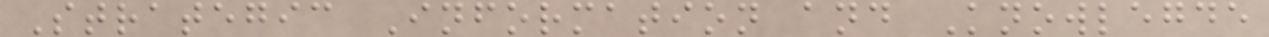Strategic Information and Knowlegde
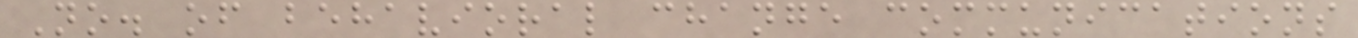No. of behavioral change communications
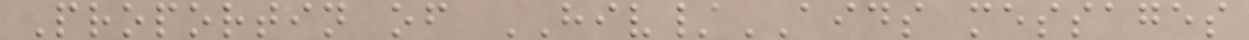Proportin of HIV/AIDS messages
